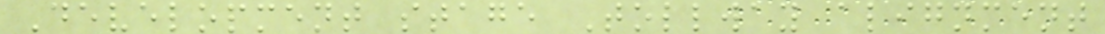Development stage Tollway alignment
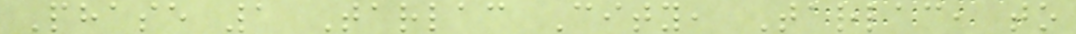Phase 1 Tarlac City, Tarlac, to
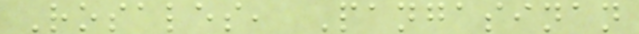Rosales, Pangasinan
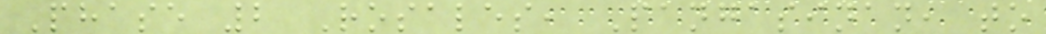Phase 2 Rosales, Pangasinan, to
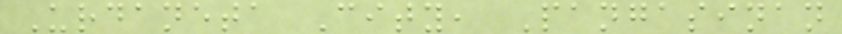Urdaneta City, Pangasinan
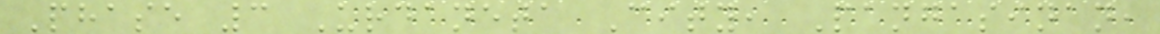Phase 3 Urdaneta City, Pangasinan,
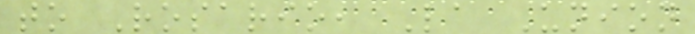to Rosario, La Union
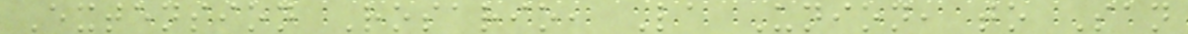Extension Rosario, La Union, to San
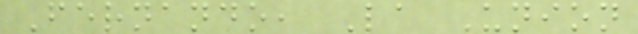Fernando, La Union
